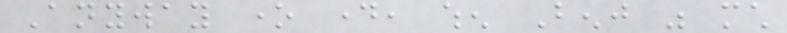Anyway one day, when Benj was much
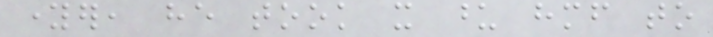younger, he took it upon himself to
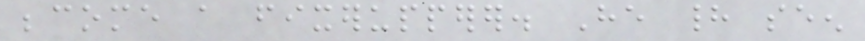become a fixerupperer. He had seen
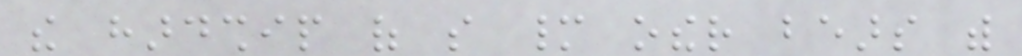the hardship of so many other bears with
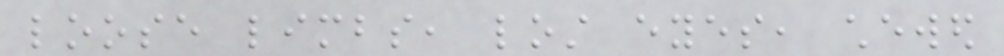loose limbs, lost eyes, chewed
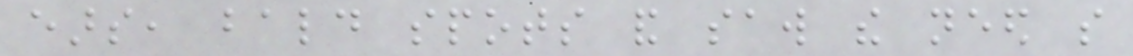ears, bald spots and saw the need so
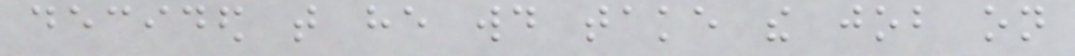decided that he would take the job on
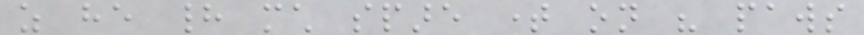as he had much spare time on his paws
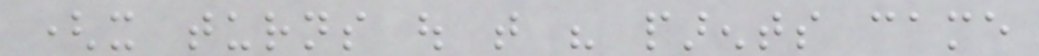(it turns out that his parents came
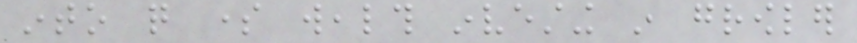into quite some wealth investing in growler
